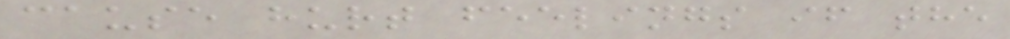cause hurt feelings if the
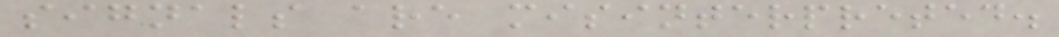signals are misinterpreted.
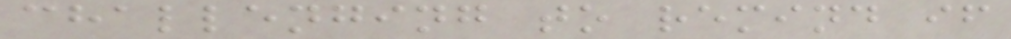challenging to remind if
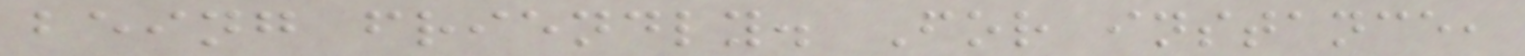being friendly. For instance,
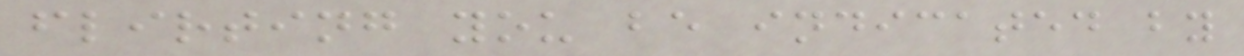flirting you be indicated by
